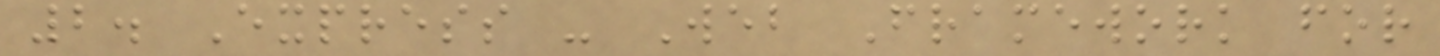2. Express - Web Framework for
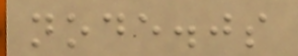node.js
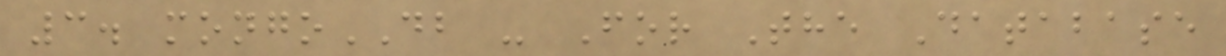3. mongoDB - For The Database
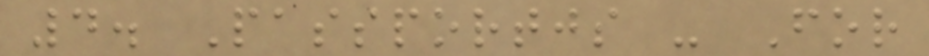4. Passportjs - For
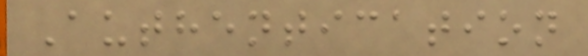Authentication
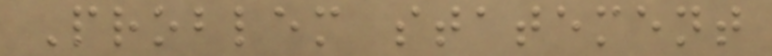Problem statement
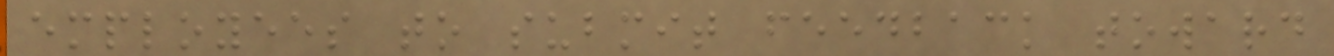employees to submit feedback toward
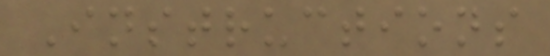Instructions
